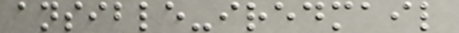ansible-iredmail
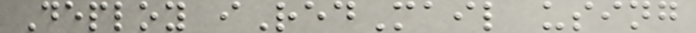Deploy iRedMail using
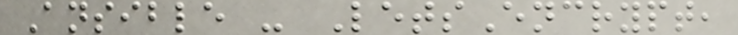Ansible - LetsEncrypt,
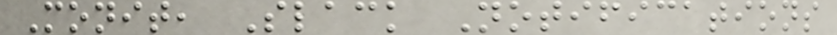Monit, Slack Notifications
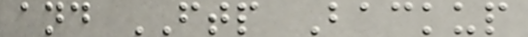and FTP Backup
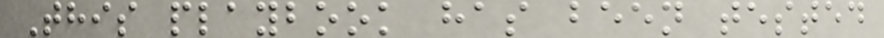This playbook has been tested
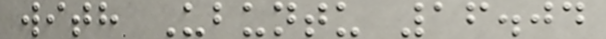with Ubuntu 16.04
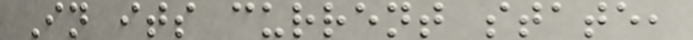In its current state,
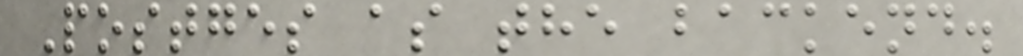Postges as the backend.
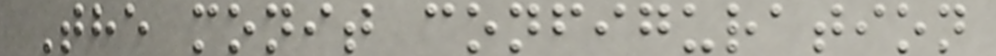The monit configuration
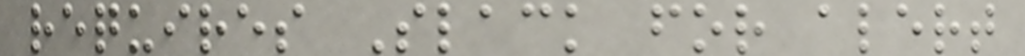requires Slack for alert
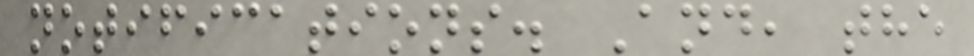notifications. And, the
